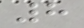8
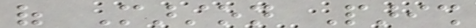of Marston Parish
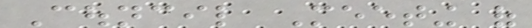Council Meeting of
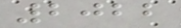2022
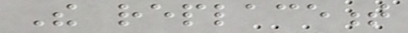The replacement
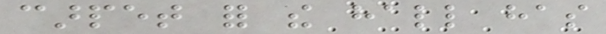carpet for the hall has
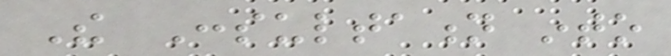The Consultation into
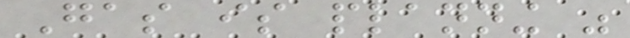Gas is planning was
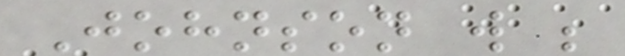Johnson will be
